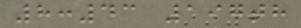8:43 197th
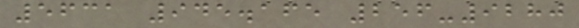5631 945.165 256-9280
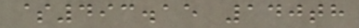$493.15 140th
